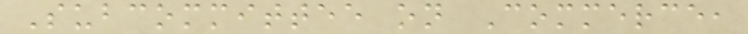Subcommittee on Commerce,
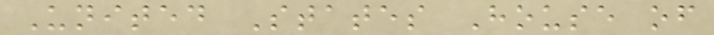United States House of
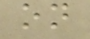on
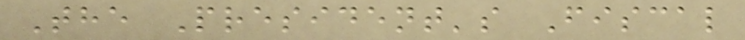The President's Fiscal
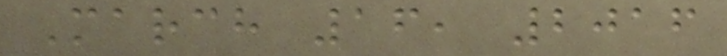March 16, 2016
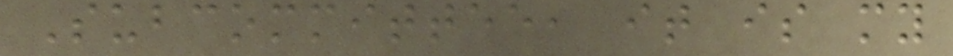Subcommittee, it is my
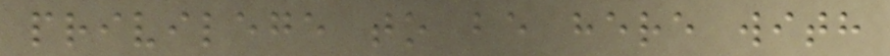privilege to be here with
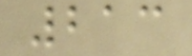213
